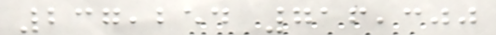237,254 716,300
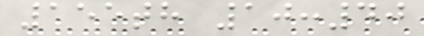155th 10:40
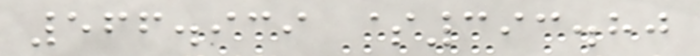566.939 $393.80
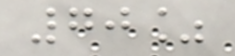70%
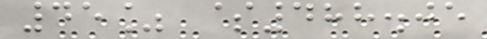45% $488.05
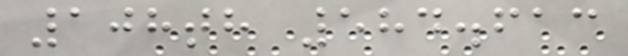108th 584.613
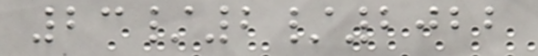23/2/2022
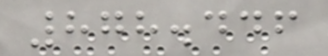878.446
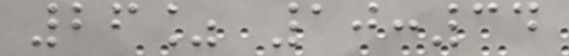26% 10:34
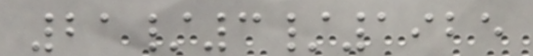21/3/1925
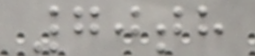70th
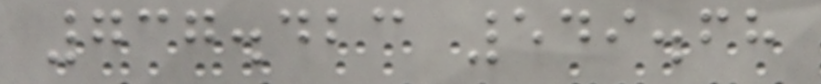737.423 549.68
